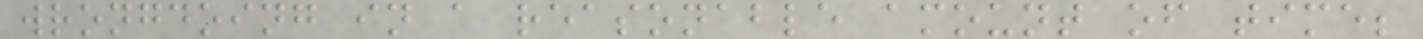wrongdoing in a reasonable amount of time;
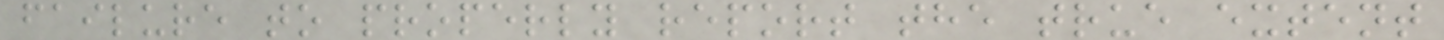failure to properly report the true extent
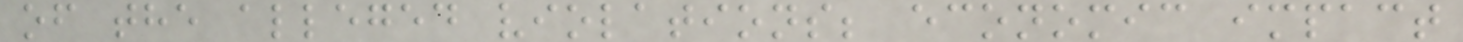of the alleged violations; economic impact
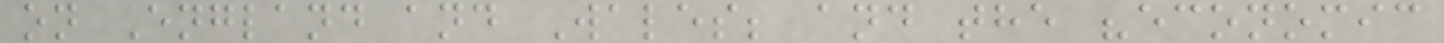on England and Wales; and the "economic
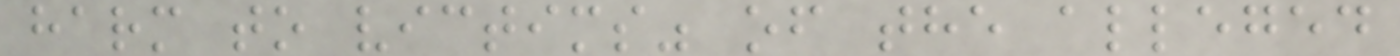harm to victims" of the alleged
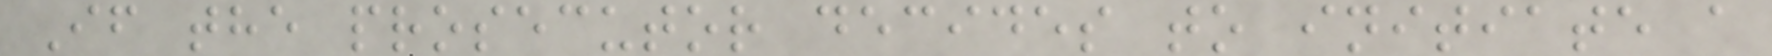If the prosecutor decides to initiate a
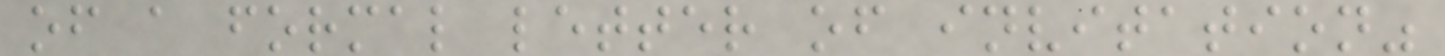of a formal letter of invitation"
